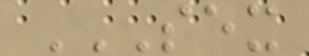SEX
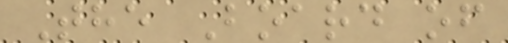The Board of
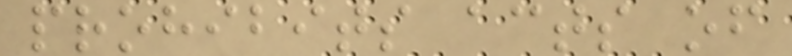prohibits acts of
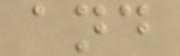and
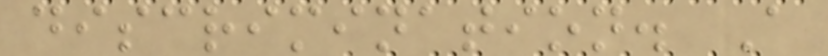discrimination. A
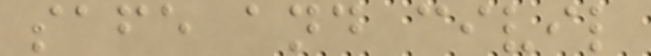safe and civil
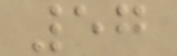57
